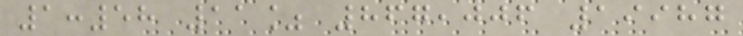1:58 11% 867,006 19987
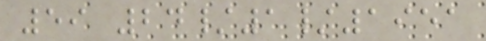59 24/1/1951
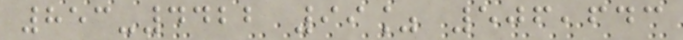853-4422 99% 506,643
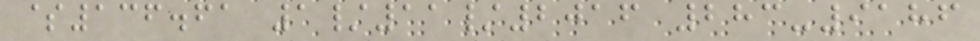$136.61 1/11/2016 283-9186
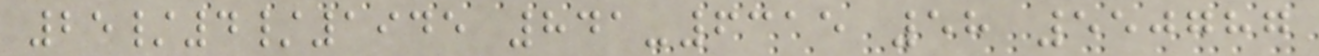25/4/1945 841-6315 58 550787
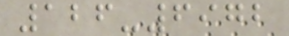126-6972
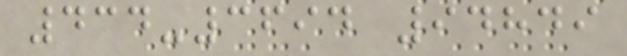434-3694 94849
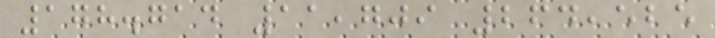178.714 11,709 264,525
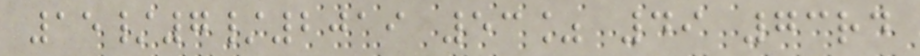15/7/2019 53% 49 73rd
